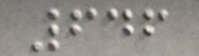646
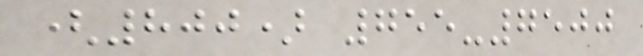(800) 755-7500
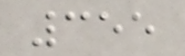355
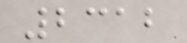2312
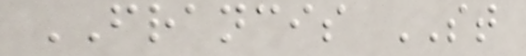FRANCIS ST
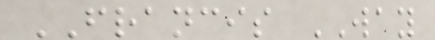FRANCIS WAY
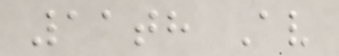11th Av
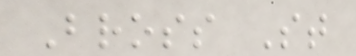Bross St
